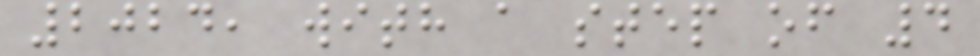2024, with a step of 4
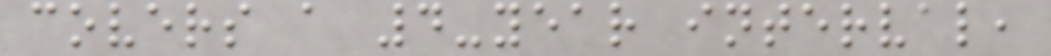covers a 4-year interval,
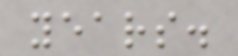years.
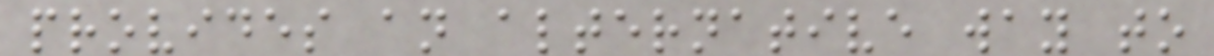provides an alternative way to
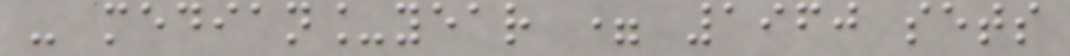- median_year = 1960 sets
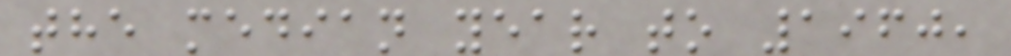the median year to 1960,
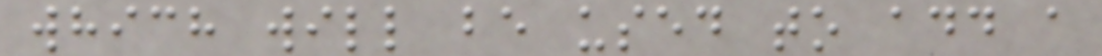which will be used to add a
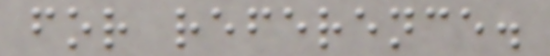for reference.
